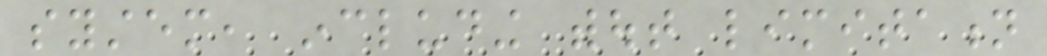system, including without limitation
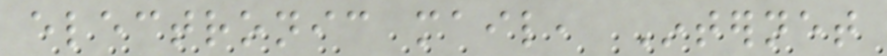electronic mail, Internet
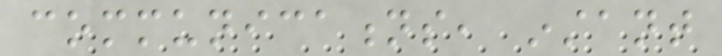communications, instant
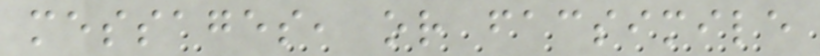messages, or facsimile
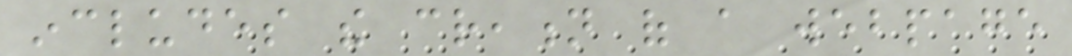includes the creation of a webpage
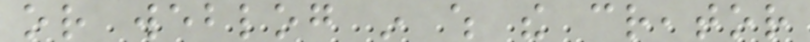or weblog in which the creator
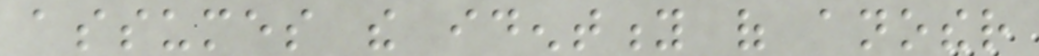assumes the identity of another
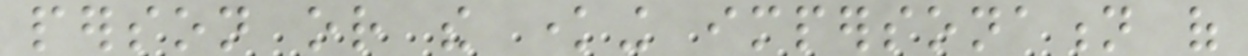person or the knowing impersonation of
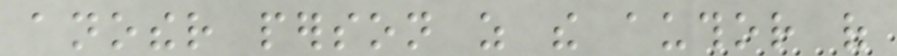another person as the author of
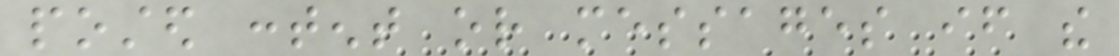posted content or messages if the
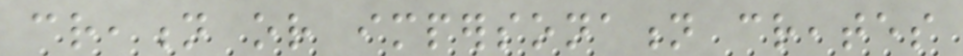creation or impersonation creates
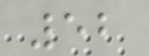52
